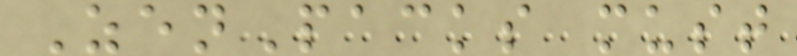ZenPacks must
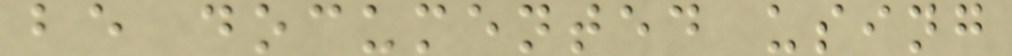be documented using
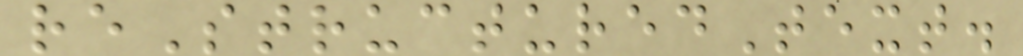reStructuredText.
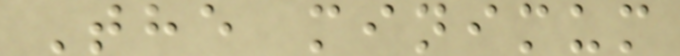The minimum
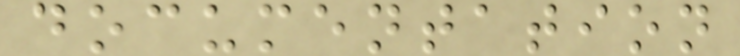documentation
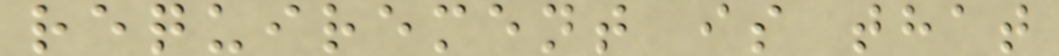requirement is that
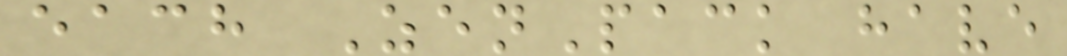each ZenPack have
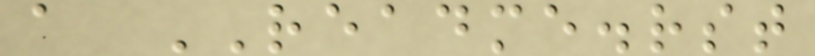a README.rst
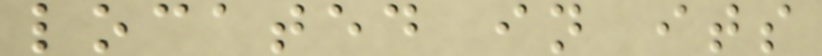located in its
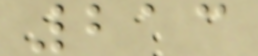213
